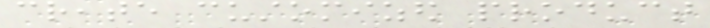create customized product
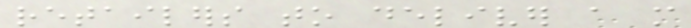retailers to deliver a more
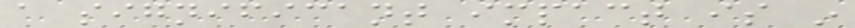a significant impact is in
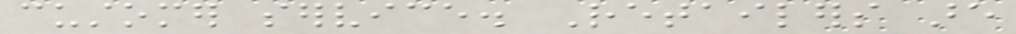customer service. Retailers are
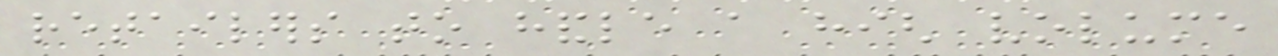retailers to handle a high volume
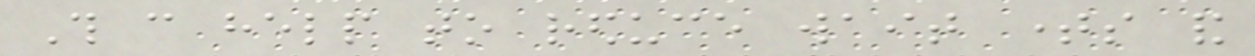This can help to reduce wait times and
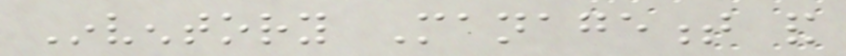Inventory Management and
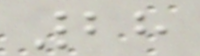28
